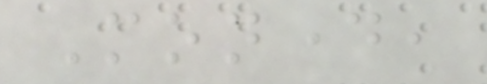Monday,
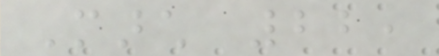March 22,
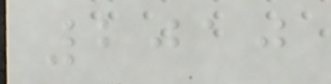2010
